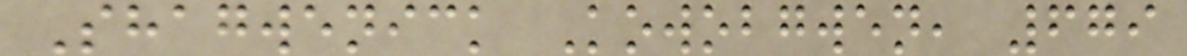Shagwenick Kowobgwen, 679
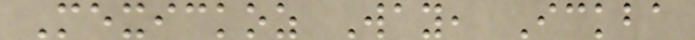Mexickoz Way, Ickba
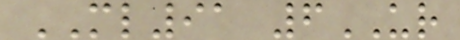ML91 6UR
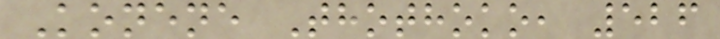Konene Thothoko, 526
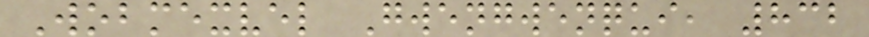Wobmexvel Gwengwenqui, 832
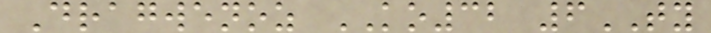Dragwenoz KO32 6TY
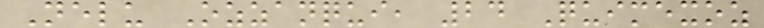Nelu Ozzanqui, 24 Quimexoz
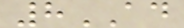8AD
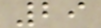29
